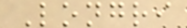Longri
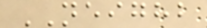NEIGHB
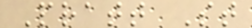Pratt St
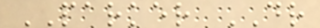PARKER DR
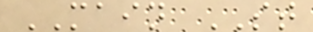MAIN ST
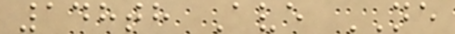148th Ave NE
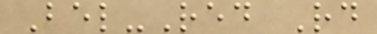Bel-Red Rd
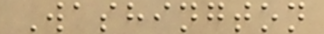Washington
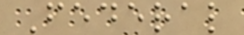Federal
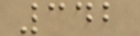342
